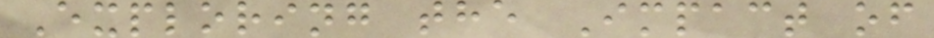Exploring the Impact of
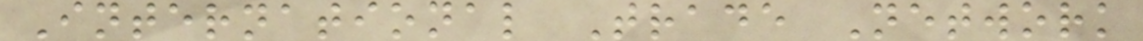International Trade Network
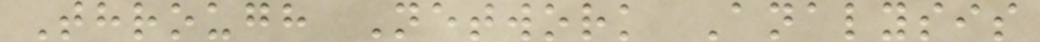Through Network Analysis
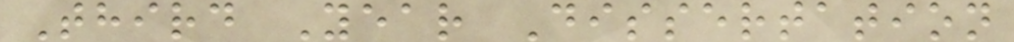Third Year Dissertation
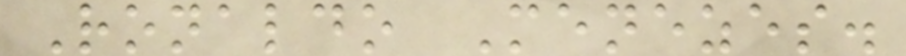Ronaldo Menezes.
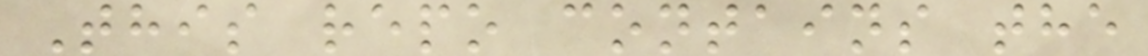This repo contains the
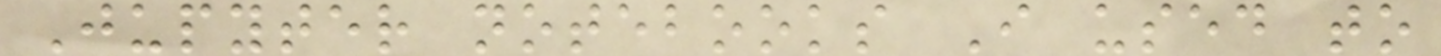Jupyter notebooks I used to
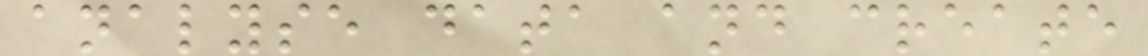analyse data and create
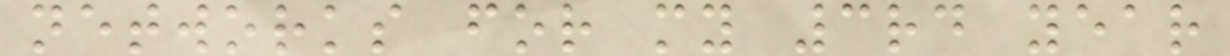networks for my 3rd year
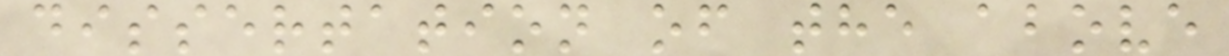dissertation of the above
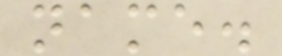name.
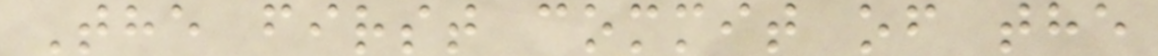The first commit of the
